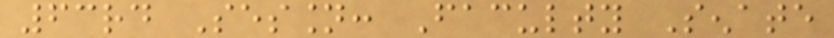63rd Session: Faculty Senate
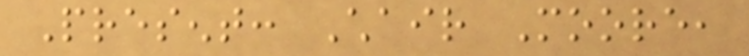Present: Chair Moore,
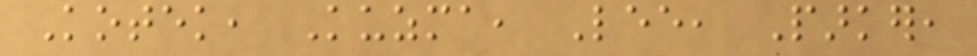Kotek, Kuzma, Lee, Parker,
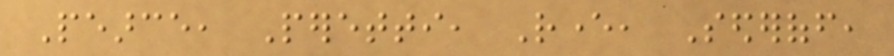Pearce, Peretti, Rever, Sederoff,
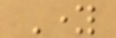Young
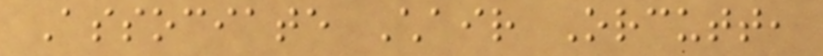Associate Chair Orcutt,
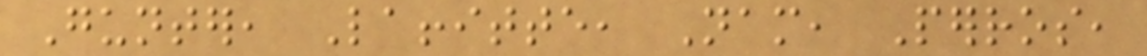Gunter, Laffitte, Nam, Perros,
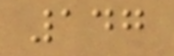147
